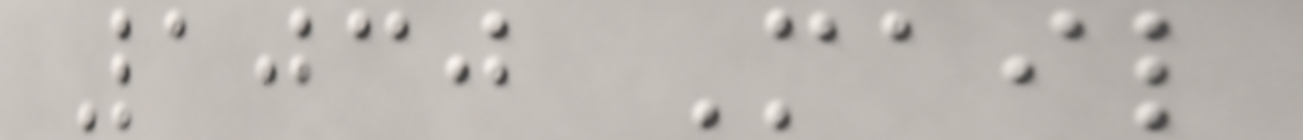1030 Mail
